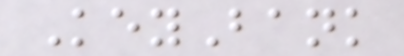KeyBank
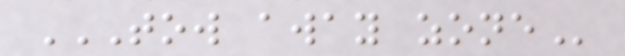TOW AWAY ZONE
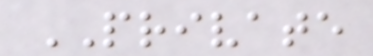PRIVATE
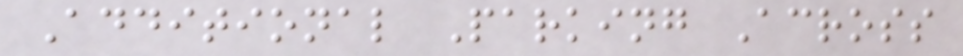Additional Parking Across
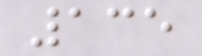135
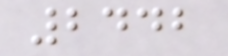2442
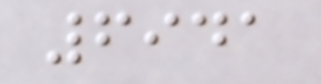6941
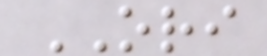ORI
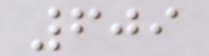609
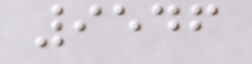9546
